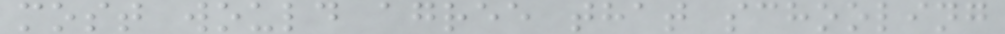most would agree that schooling
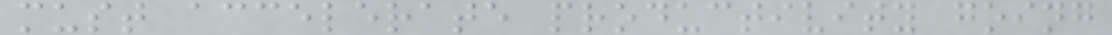must accelerate productivity going
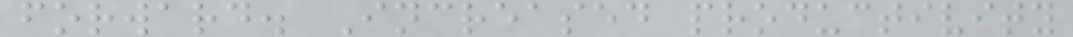forward. Increased productivity
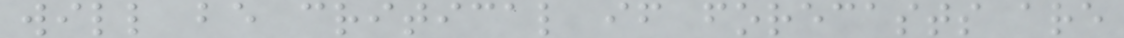will be critical if forecasts are
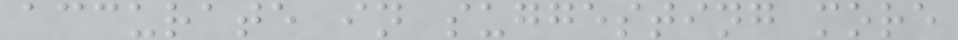accurate in suggesting more
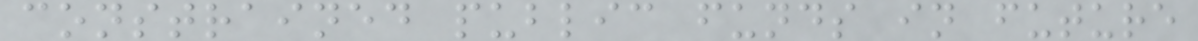constrained public funds in future
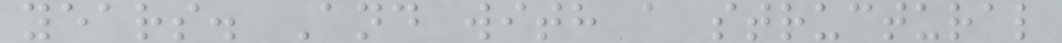years. And with a structural
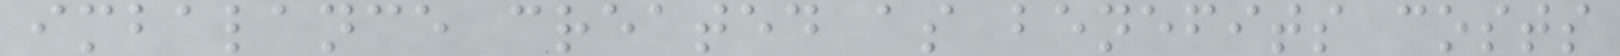imbalance created as benefits costs
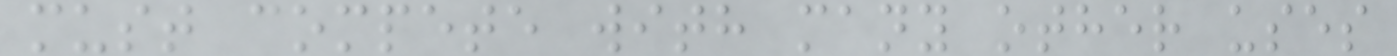must compete with many other uses
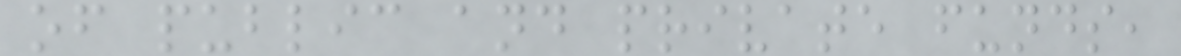of public and private funds,
